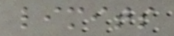limits
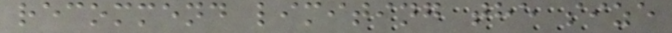recommend limiting the size
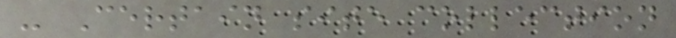- Certain site collection
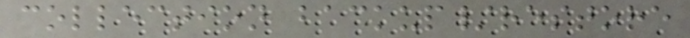collection backup/restore
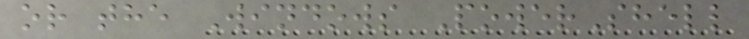or the Windows PowerShell
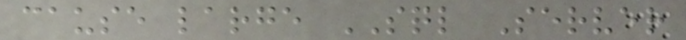cause large SQL Server
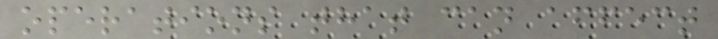operations that can affect
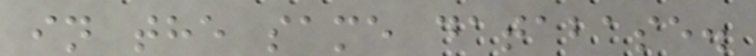in the same database.
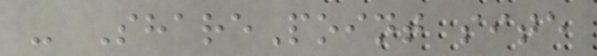- SharePoint site
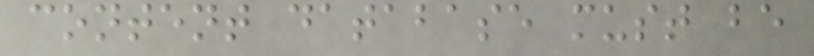content database must be
